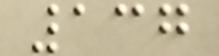137
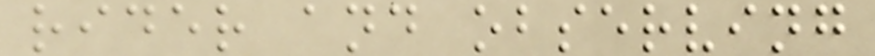rider and observing
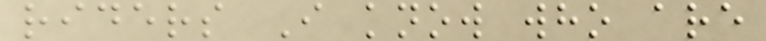riders I know who are
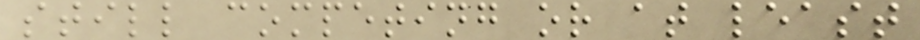still competing or at least
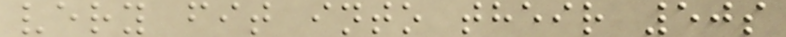very fit into their 50s
